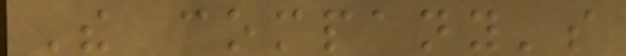The company's
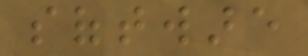software
